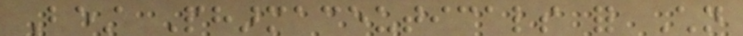Best Pharmaceuticals for Children
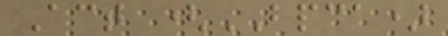Act (BPCA)
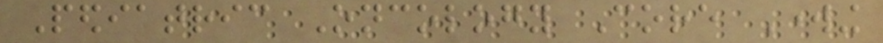Pediatric Oncology Core Working
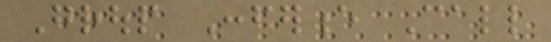Group Conference Call
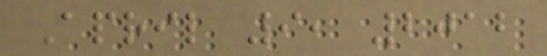April 9, 2012
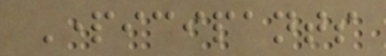Participants
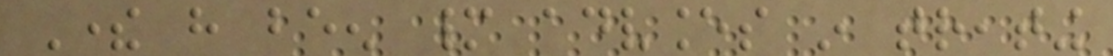There have been many advances in treating
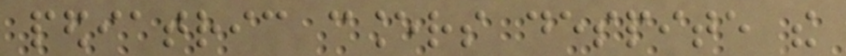pediatric cancers despite the
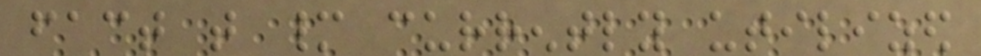fact that many currently utilized
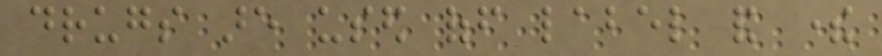drugs are used off label and there
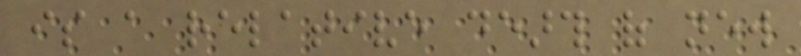is a relative dearth of new
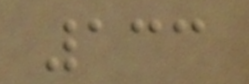133
